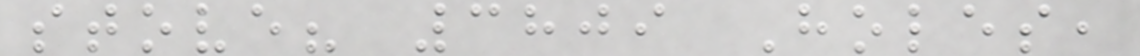stove? 3809 Holes,
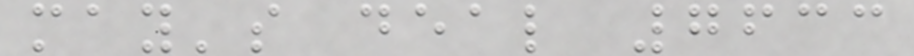may's deal 7633
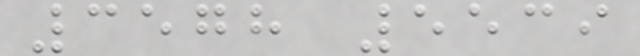3578 5539
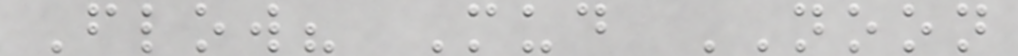Flow? Mud NOON
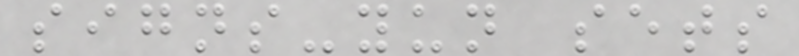signs-yun sets
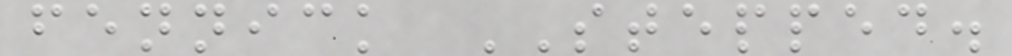fennick STEPPED.
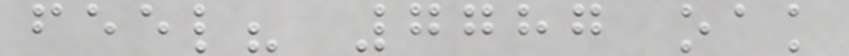feel? 7787 oak
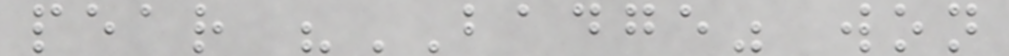pear "BADGE" won
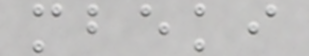mbeki
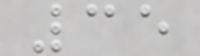35
